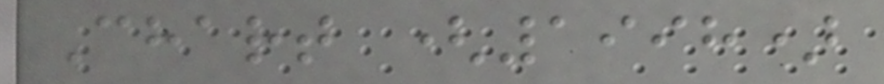Chart (1998)
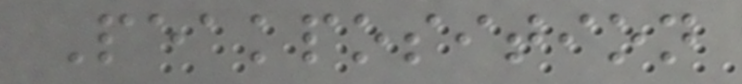Peakposition
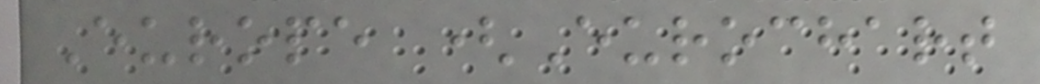Europe (Eurochart
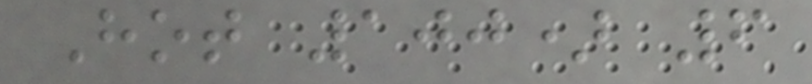Hot 100) 6
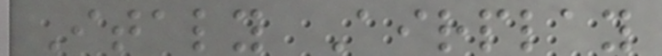Italy Airplay
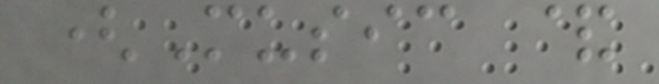(Music &
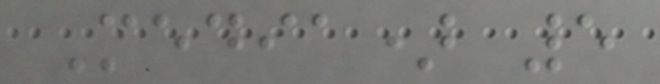Media) 5
